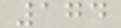174
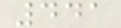441
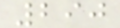290
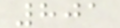801
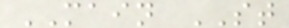MAIN ST
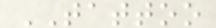TATTOO
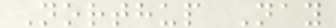Northup Nay
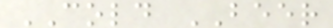COLD BEER
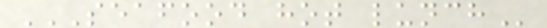SEAFOOD HOT LUNCH
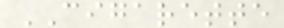CIGARETTE
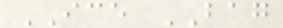ICE BAG
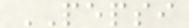PEPSI
